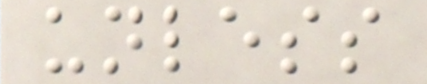unless
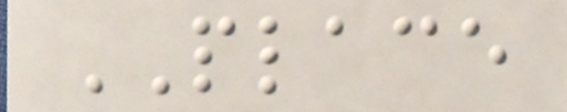PLACE
